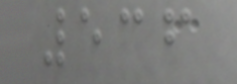536
